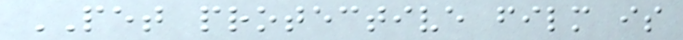PET protective film is
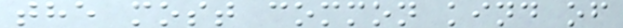the most common kind of
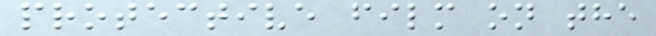protective film on the
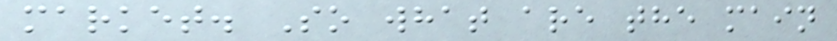market. So what are the main
